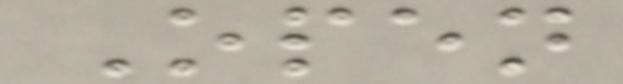Open
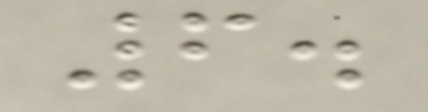6.
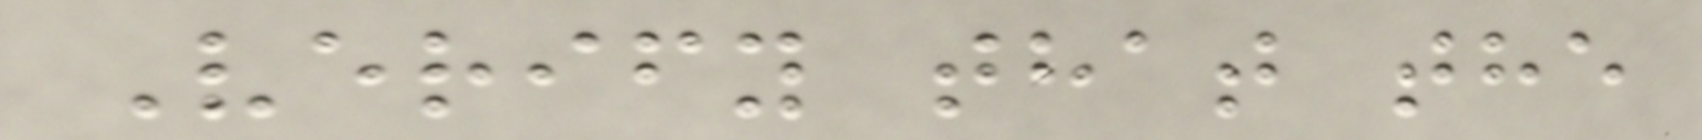Verify that the
